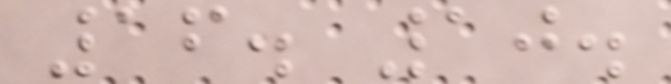16. 10.
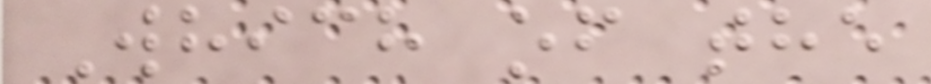Which of the
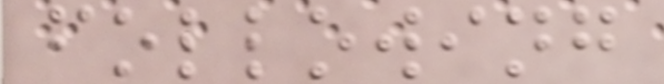following
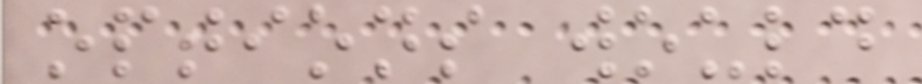options would
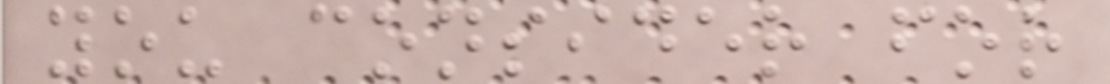you consider for
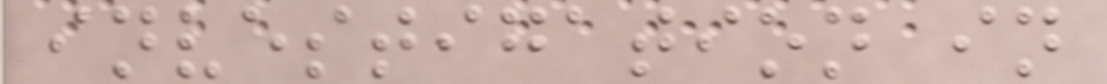investigation in
